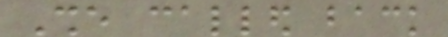She called back
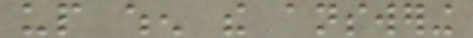up when the answering
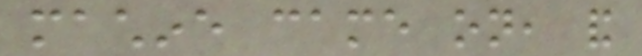machine came on, and
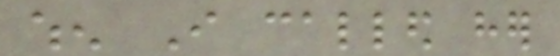when I called her
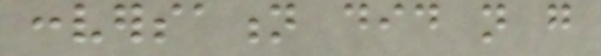conversation did not go
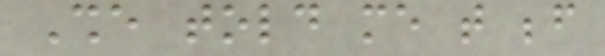She told me that before
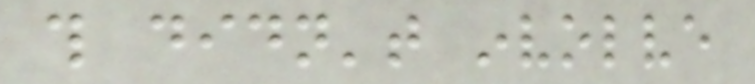this didn't involve
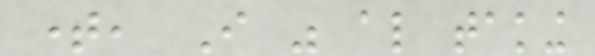time, I was also taking
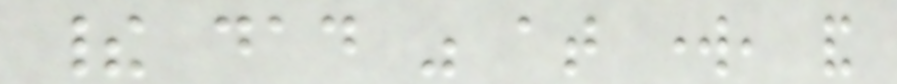their dad was at work, and
